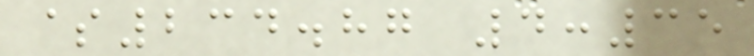$234.87 4:35
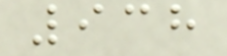938
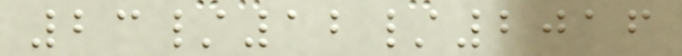23/12/2016
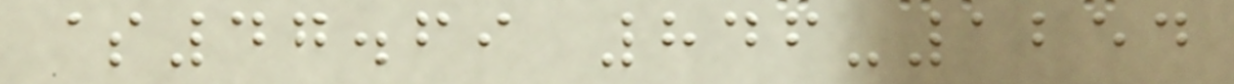$47.69 846-1254
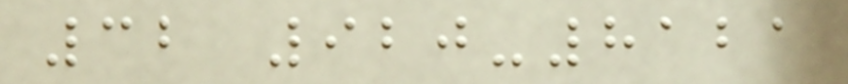32 920-8121
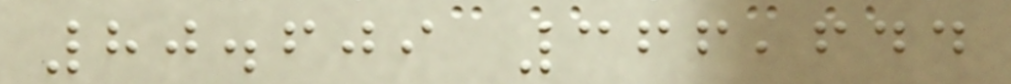80.609 366,644
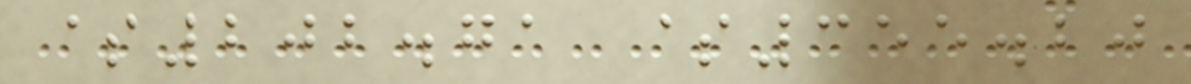$202.71 $355.20
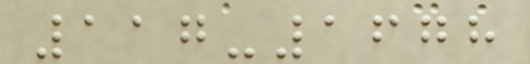117-1678
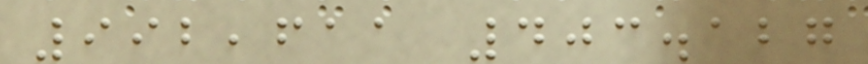992,611 403.127
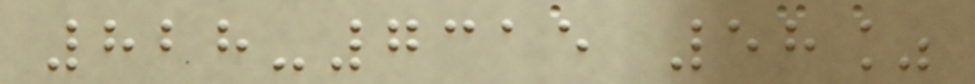828-7315 58%
